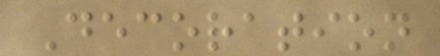Decoration
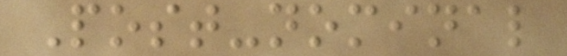Post-nominal
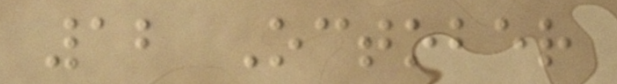12 October
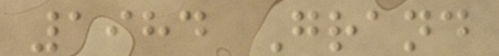1984 Grand
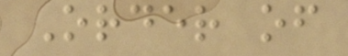Order of
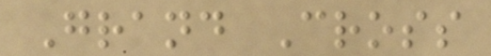Grand Cross
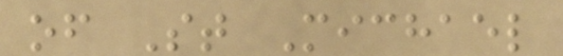of St Michael
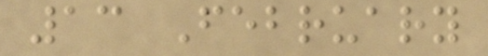13 February
